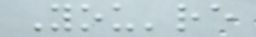You're
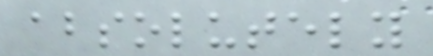absolutely
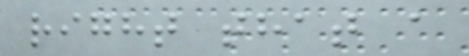right that a
